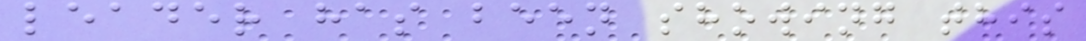leader has been showing this
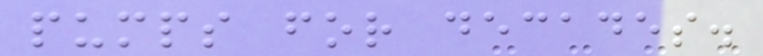pumps for decades.
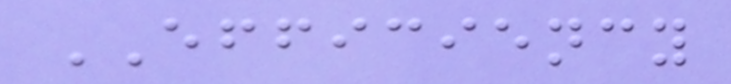EFFICIENCY
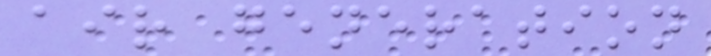air generation
